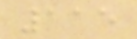115
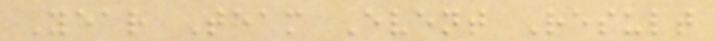Year Team Event Result
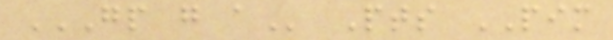GP G A Pts PIM
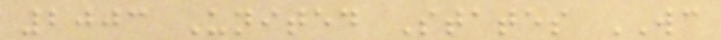2003 United States WC
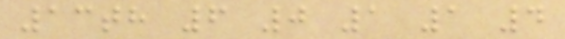13th 6 0 1 1 4
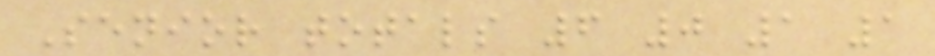Senior totals 6 0 1 1
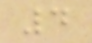4
